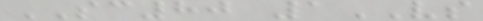SC80 1VS
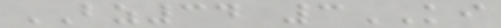BZ34 3KI
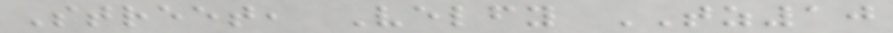Street, Velfy TZ10
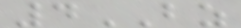4BZ
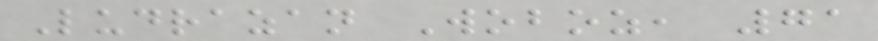Ludrazan Woboz, 71
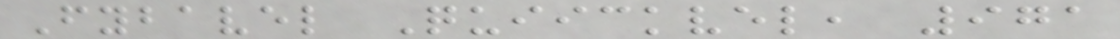Fybavel Quiickvel, 971
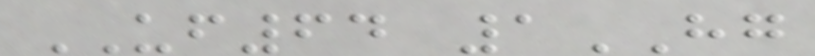UF64 1HG
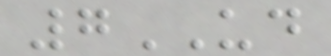7UD
